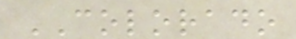COLORADO
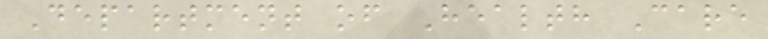Department of Health Care
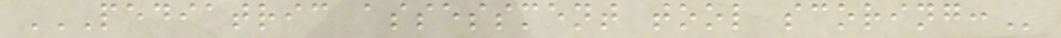PEDIATRIC ASSESSMENT TOOL SCORING:
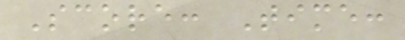Score: Time:
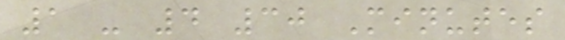1 - 4 30 Minutes
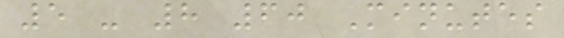5 - 8 60 Minutes
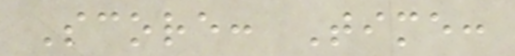Score: Time:
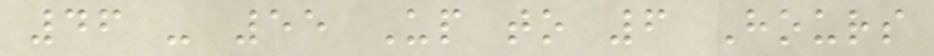46 - 55 Up to 6 Hours
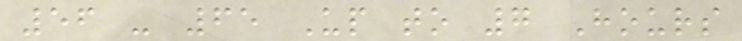56 - 65 Up to 7 Hours
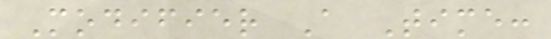Modifier A Time:
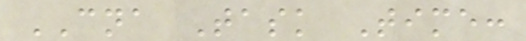CNA Task Time:
